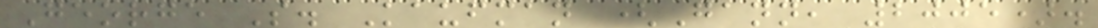George S. Kaufman (Gann, 2005).
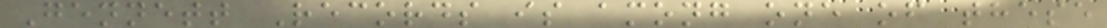Gennett Records is among one of these
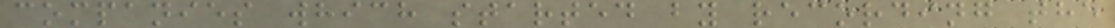companies which started by recording the
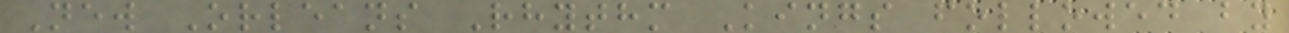New Orleans Rhythm Kings followed by
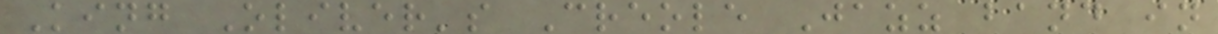King Oliver's Creole Jazz band in
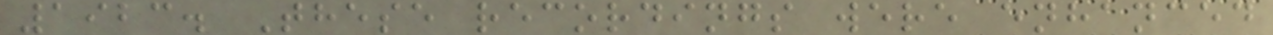1923. These recordings were enhanced
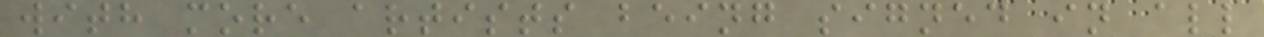with more artists being signed in all
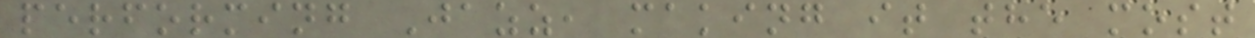performing Jazz, making it the most
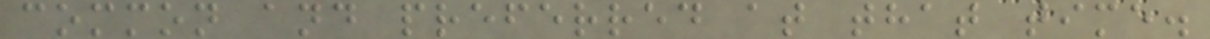common and preferred at that time.
